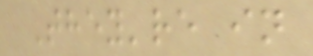They're in
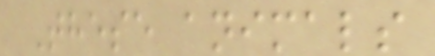These animals
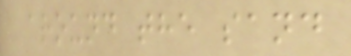around the sand
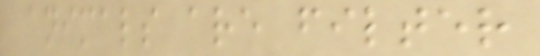animals are filter
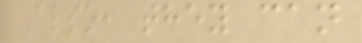Also, they can
